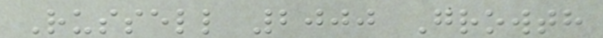Russell 2000 Growth
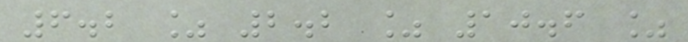6.2 % 2.2 % 10.6 %
